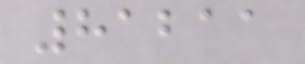81211
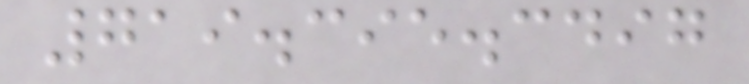719.395.3497
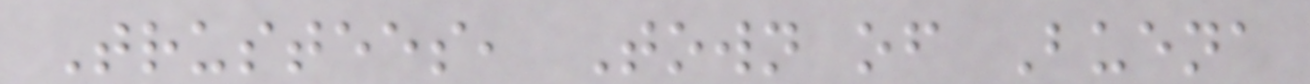Trustees, Town of Buena
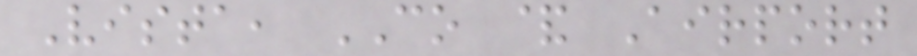Vista, CO & Airport
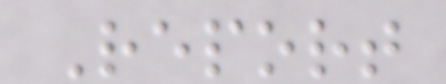Report
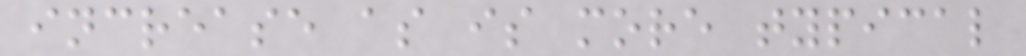increase as is more typical
